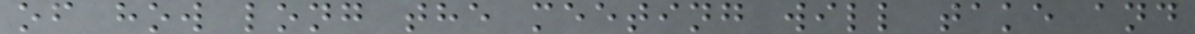of how long the meeting will take and
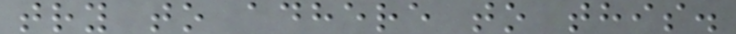try to adhere to this.
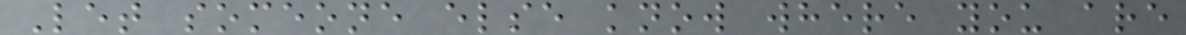Let someone else know where you are
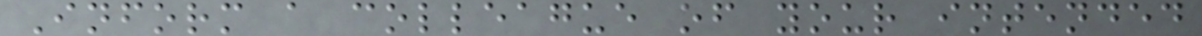Inform a colleague of your intended
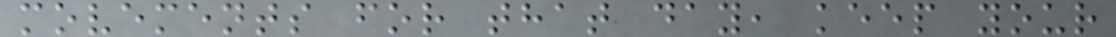movements for that day, keep your
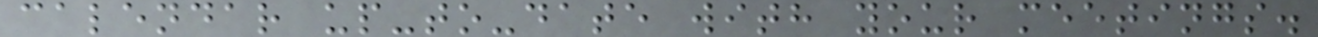calendar up-to-date with your meetings.
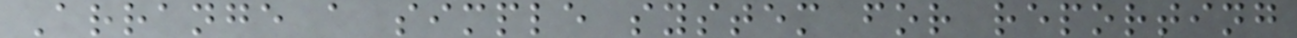Arrange a simple system for reporting
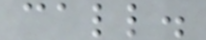call.
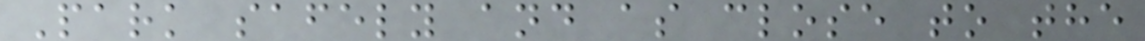Park safely and as close to the
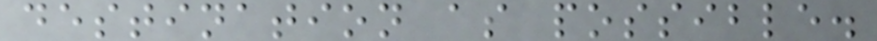destination as possible.
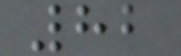82
